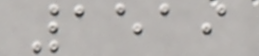1519
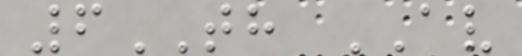6TH AV
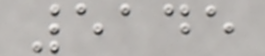5145
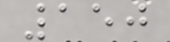150
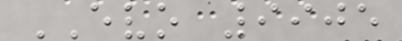EVO 9905
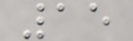15
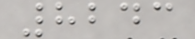8243
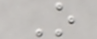O
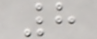8
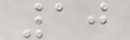10
